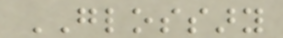GLOSSARY
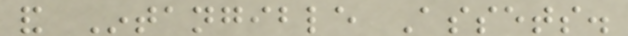and Intangible Assets.
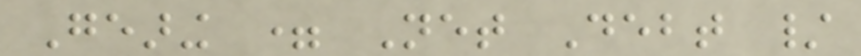Gearing = Net Debt /
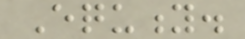Equity.
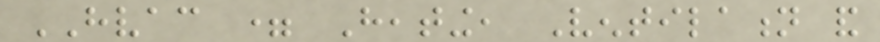HVAC = Heating, Ventilation and
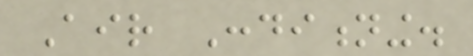Air Conditioning.
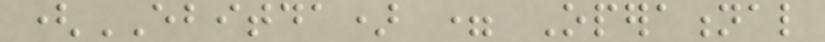(EBITDA) = Operational
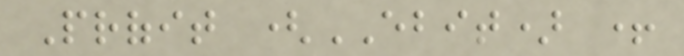Profit (EBIT) +
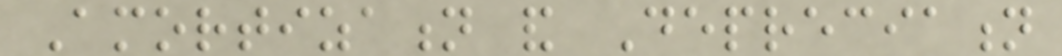Amortization and Depreciation
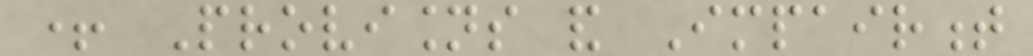+ Provisions and Impairment
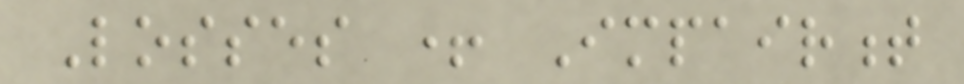Losses + Impairment
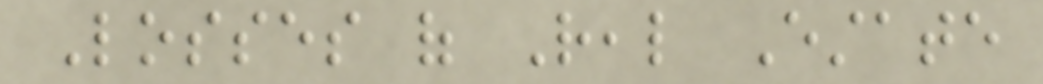Losses of Real Estate
